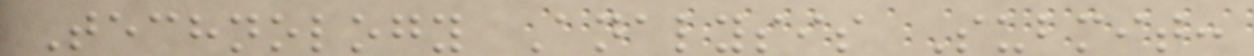Technology Analysis Submit:
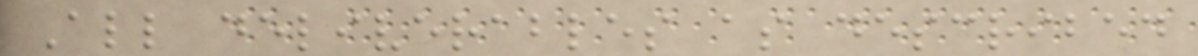All deliverables as described
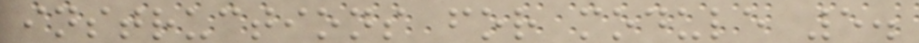instructions for module 5.
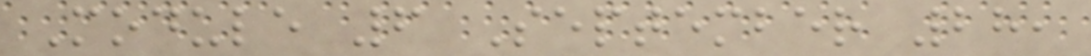Module 6 September 28,
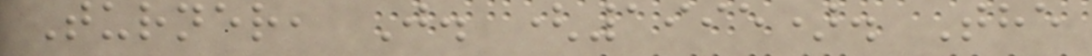Turner, J. (1995). The
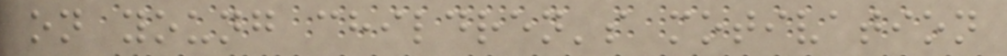on young children's motivation
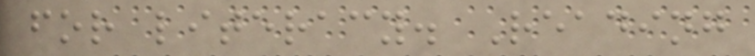for literacy. Reading
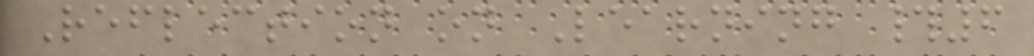Reflection on Learning #6
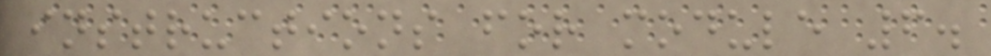instructions for module 6.
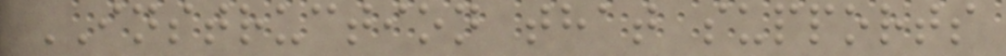INSTRUCTION that supports
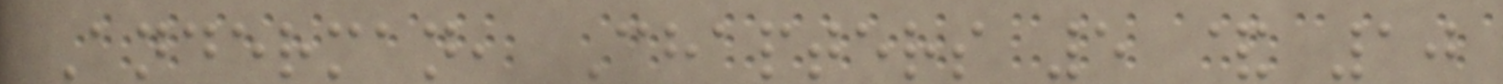Anderman, Chapters 5 & 10
